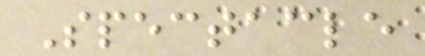Spectacle
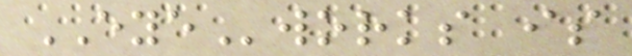EYEworks is
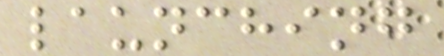launching
